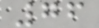76
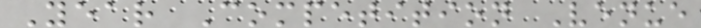Year Competition Venue
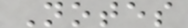Notes
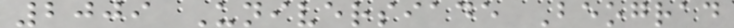2009 Universiade Beograd
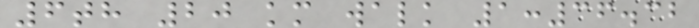6th 20 km walk 1:36.32
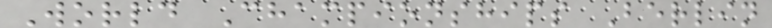World Championships Berlin
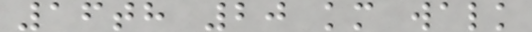16th 20 km walk
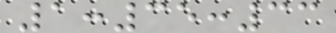1:35:33
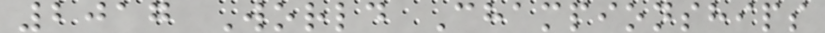2017 World Championships
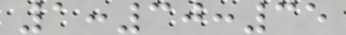1:30:35
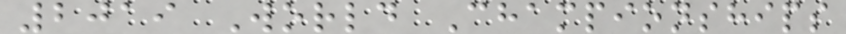2019 World Championships
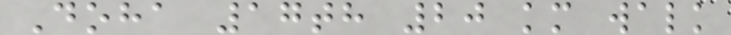Doha 17th 20 km walk
